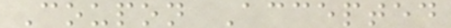Coupon Accepted
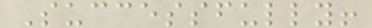Successfully!
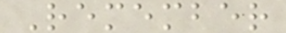Remember
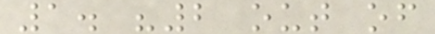1. "2 out of
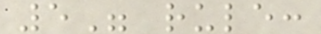5" rule:
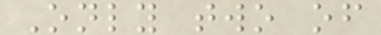Only two of
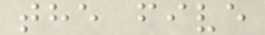the five
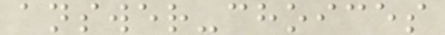answer-choices
